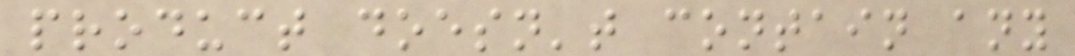product doesn't contain any
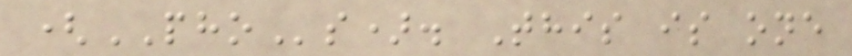(PHOs). This is one
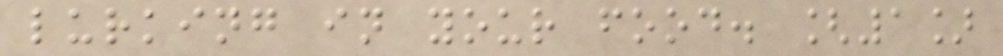lurking in your food. [1]
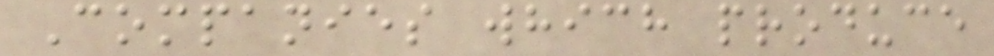Companies which produce
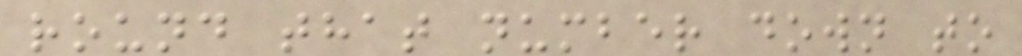round that number down to
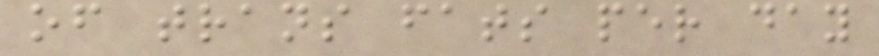of trans fats per day
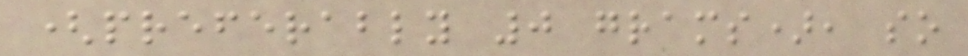(preferably 0 grams), so
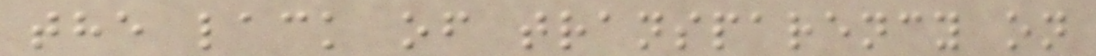the lack of transparency on
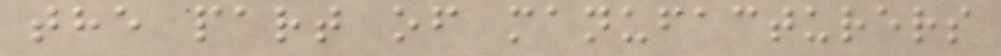the part of manufacturers
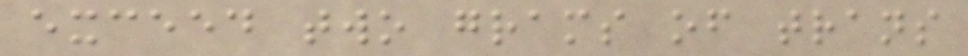exceed two grams of trans
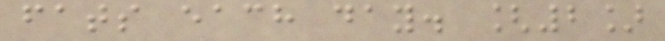fats each day. [2]
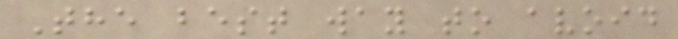The best way to avoid
